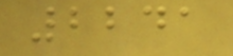2241
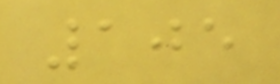105
